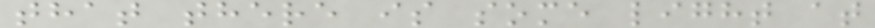that there is some light at
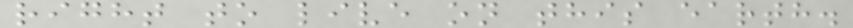right to live on this earth.
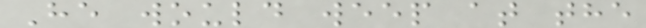He would weep at the
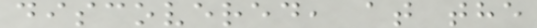discovered, at the
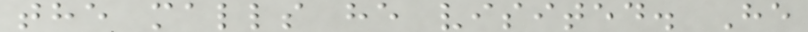the malls he visited. He
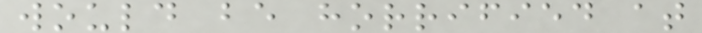would be horrified at
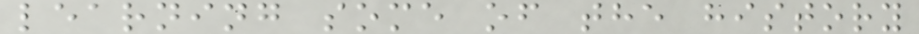learning some of the history
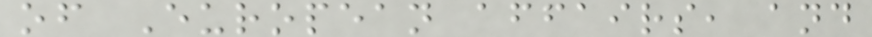of European affairs, and
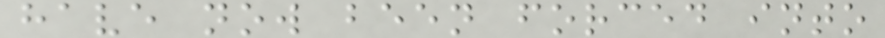have now been forced into
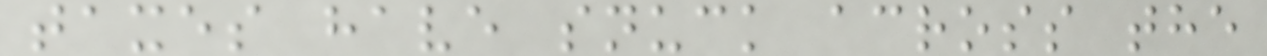taxes have snuck across the
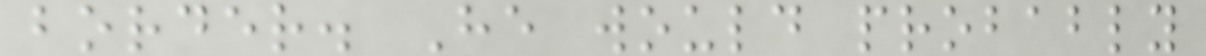border. He would probably
